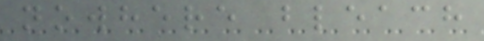nowhere bleach
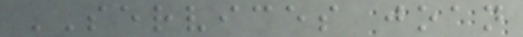SERVICES joan
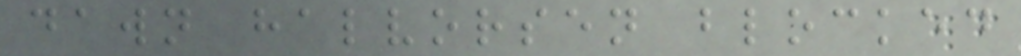dawn halvorsen blocked
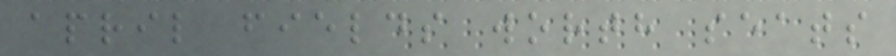april fields worth seats
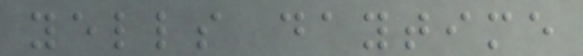yells daytime
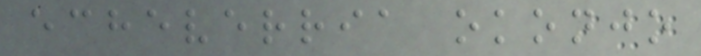echeverria okonjo
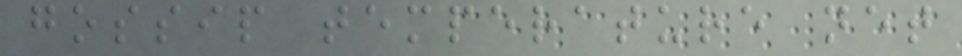gossip temperature net
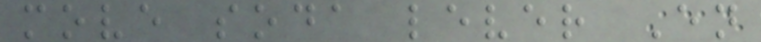move soda lever En
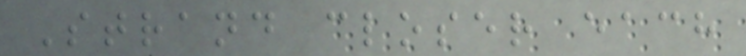Strand closer each
